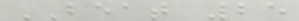BEAT 25
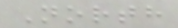North
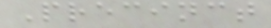Precinct
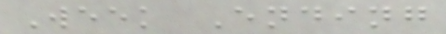Week Ending
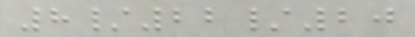8/22/20
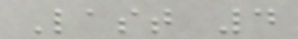Last 4
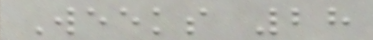Weeks 28
